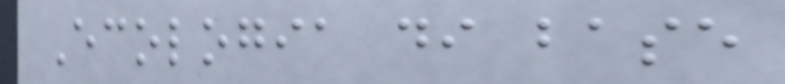Ecologia di base
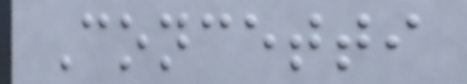Concetti
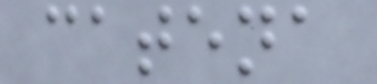catena
